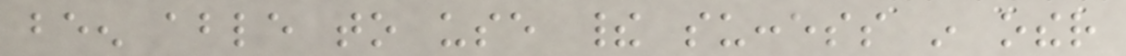been able to use their success in other
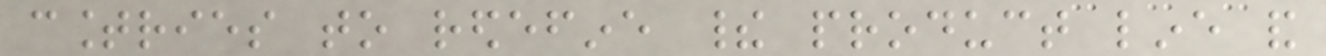countries to redefine their product line and
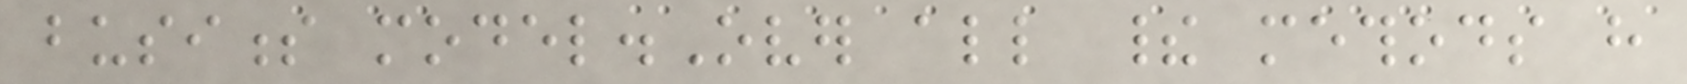business model.Over all their methods have
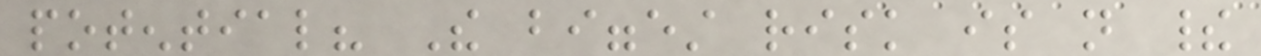potential? The biggest risk is not their
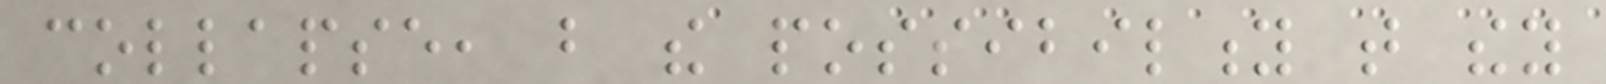collapse, but the possibility that they
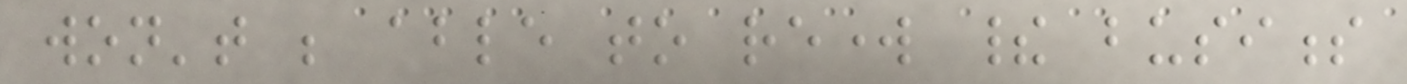won't be able to rework their business
